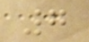7
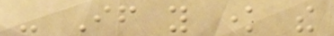- If you know the
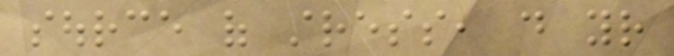source of stress, do your
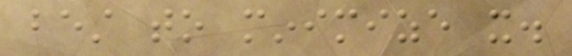best to minimize it.
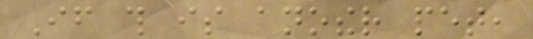If this is another pet,
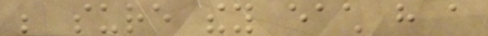be sure they each have a
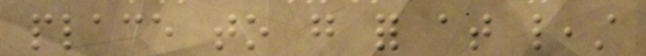place to go for at least
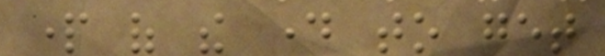part of the day to get
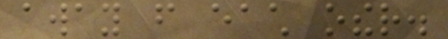away from each other.
